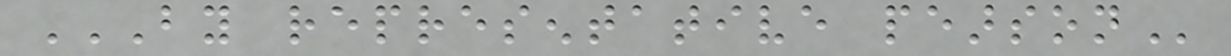BY REPRESENTATIVE PEARSON
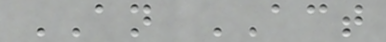AN ACT
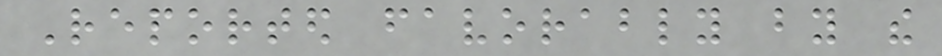Reported favorably by the
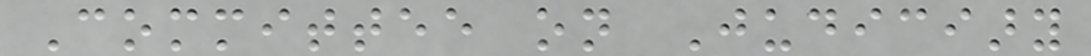Committee on Judiciary
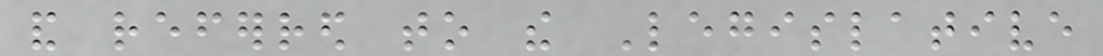and referred to the Legislative
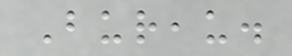Bureau.
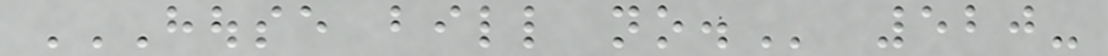HOUSE BILL NO. 520-
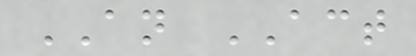AN ACT
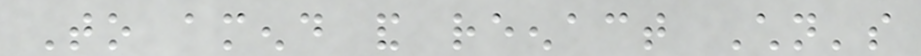To amend and reenact Children's
